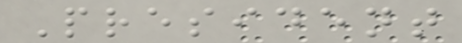President
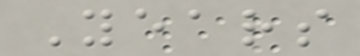Years
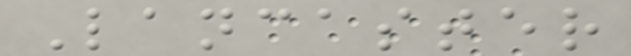Lancaster
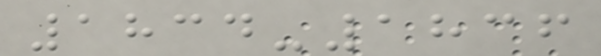1834-1836
